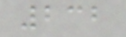232
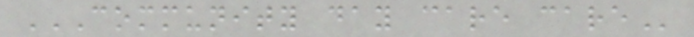COMMUNITY DAY CARE CARE
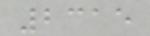2315
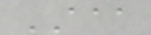AAA
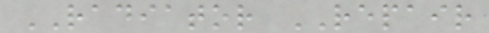RADIATOR REPAIR
